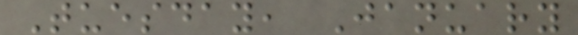Tuesday, January
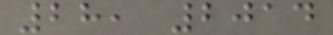28, 2014
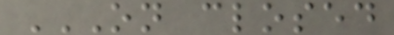ON CLOSED
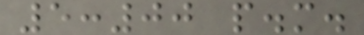5:00 p.m.
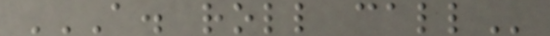A. ROLL CALL
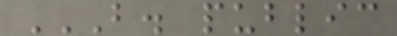B. PUBLIC
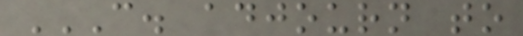C. ADJOURN TO
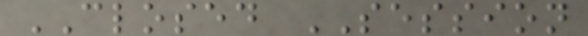CLOSED SESSION
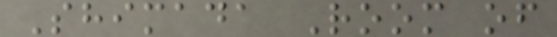Shimada Room of
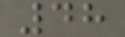48
